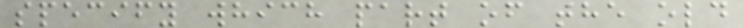specify which part of the old
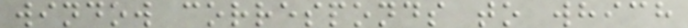window corresponds to which
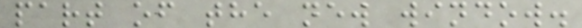part of the new window.
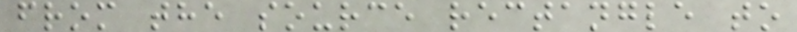from the source rectangle to
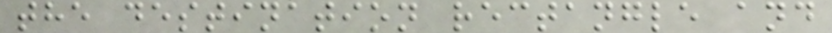the destination rectangle and
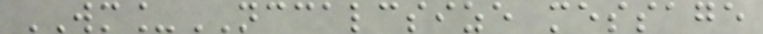WM_NCCALCSIZE message
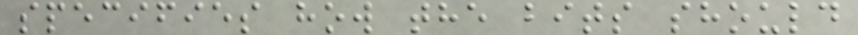specifies how the bits should
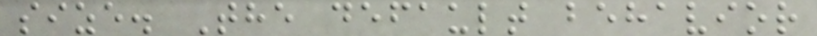size. The default behavior
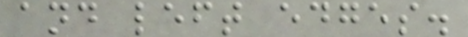and left edges.
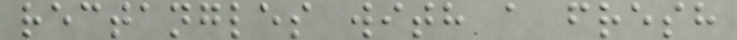rectangles with a fresh
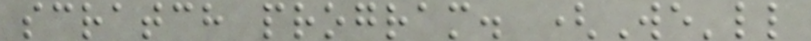scratch program. (We'll
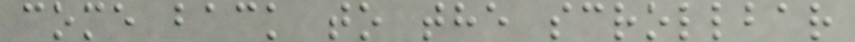come back to the scrollbar
